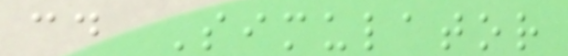cd Simulator
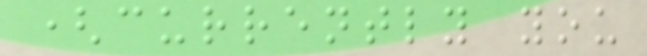(currently you
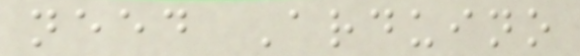need Arduino
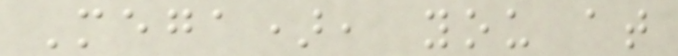Mega), you at
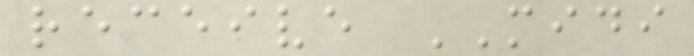receive MIDI
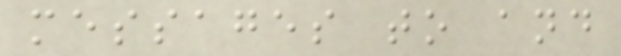messages to and
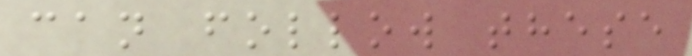can follow these
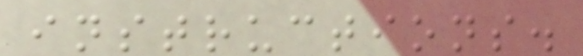instructions.
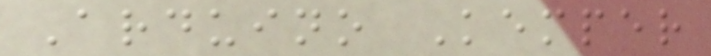Arduino Kemper
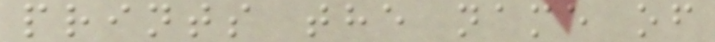prints the name of
